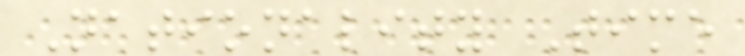Nationality Time
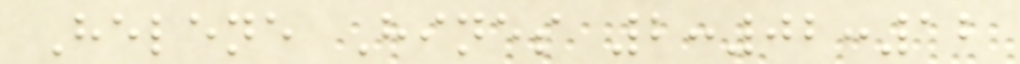Helene Hines 2:02:12
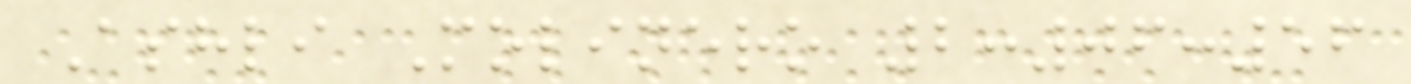Ashli Molinero 2:06:56
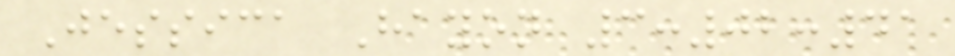Jessica Hayon 3:02:41
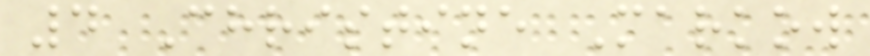4 Christine Markow
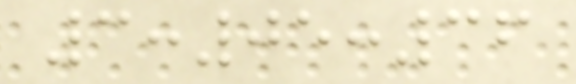3:05:36
